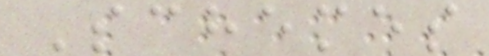Schemes
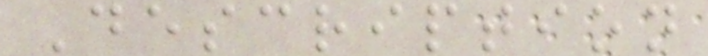Description
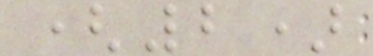(2)
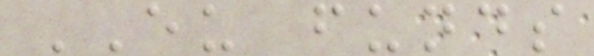EU funds
